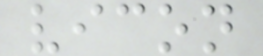vicon
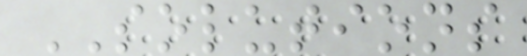SOLUTIONS
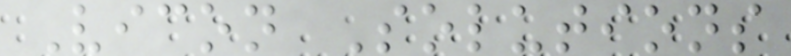Vicon Solutions
